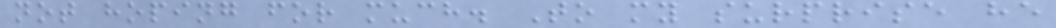not hoping for much. To my surprise he
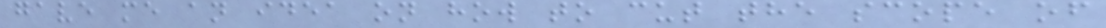gave me an idea on how to cut the scope of
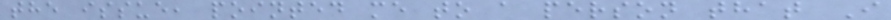the issue, pointed me to a person that I
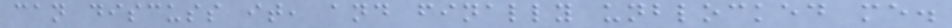can discuss it, and finally unblocked me.
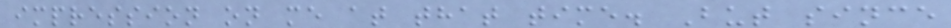impression on me at that time. But since
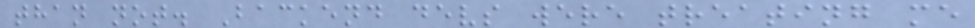than not. Backend devs were treating me
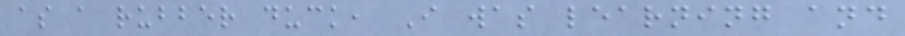as a rubber duck, I was learning and
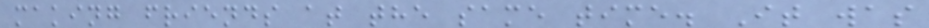making friends at the same time. It was
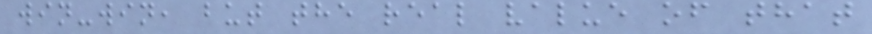win-win, but the real value of that
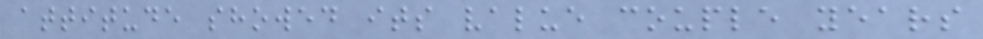attitude showed its value couple years
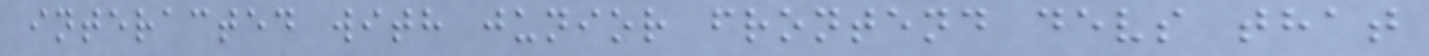interacted with junior frontend devs that
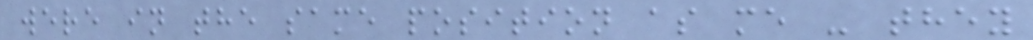were in the same position as me - they
